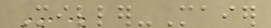Miller-Maier
